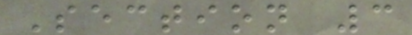Section 3
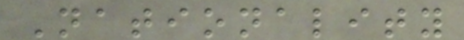Nationality
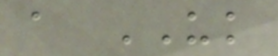a UK
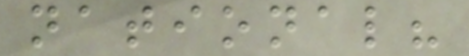national?
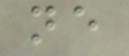ne
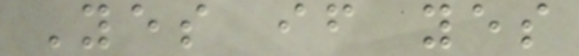Yes if yes
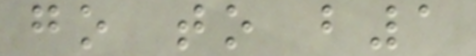go to b1
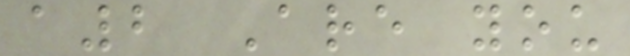a2 Are you
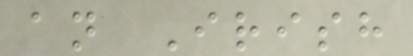an Irish
